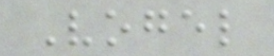Vogel
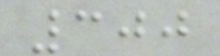300
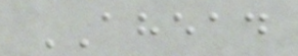AHEAD
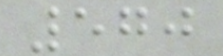570
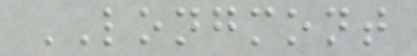LONGMONT
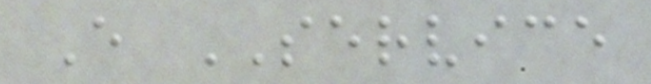E SERVICE
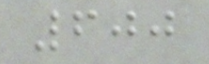600
